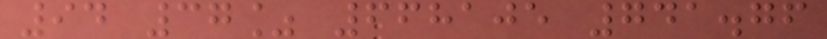94 37% 668105 741.76
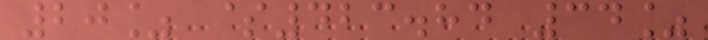20% $423.84 34%
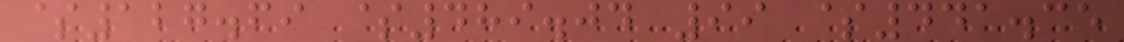$127.69 $489.04 99 $441.35
